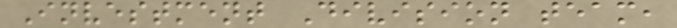Investment Division team,
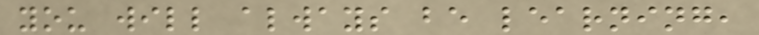you will always be learning,
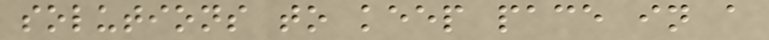solutions to keep pace in a
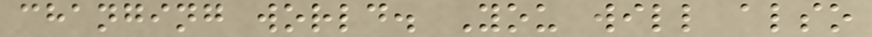changing world. You will also
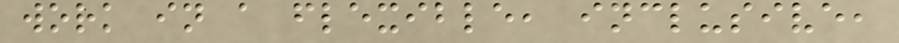work in a flexible, inclusive,
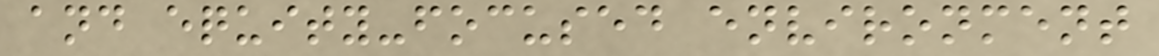and equity-focused environment
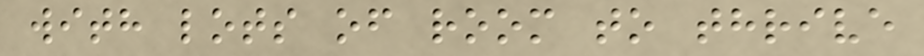with lots of room to thrive
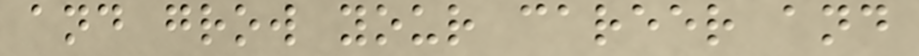and grow your career and
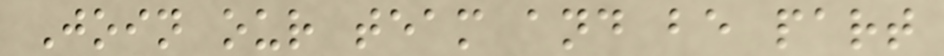Join our team and be part
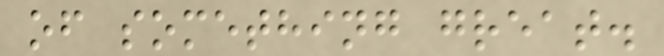of something great.
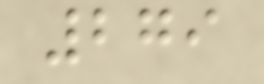279
